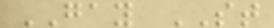GAY ST
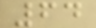64
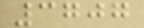3707
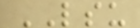LSU
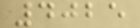4025
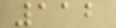112
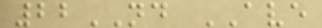22ND AVE
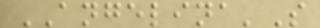ANGELINA'S
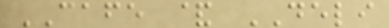CAFE & DELI
